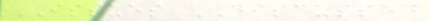ISSUES DISCUSSED
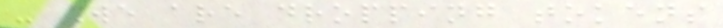- We are dropping tokens
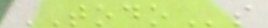TODOs
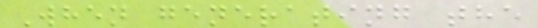When generating the
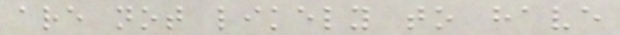are not likely to have
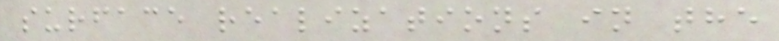surface realizations in the
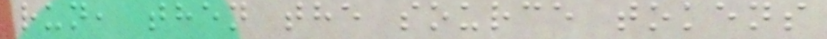run, then the source tokens
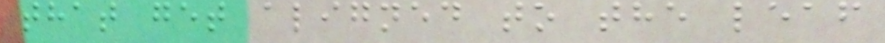that get aligned to the leaf
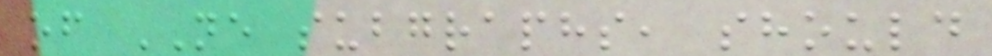of NE subgraphs, should
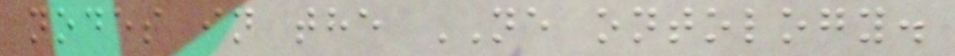nodes in the NE ontology.
